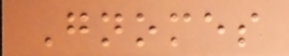Gnomes
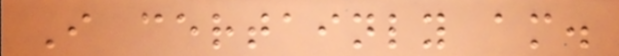I certainly am.
